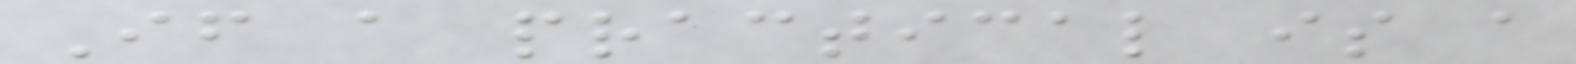If a practical is a
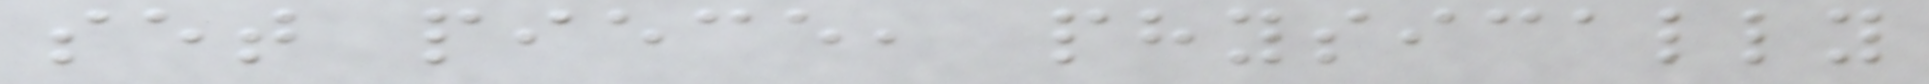set piece, physically
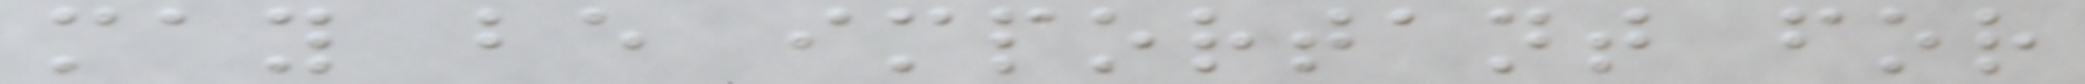may be important for
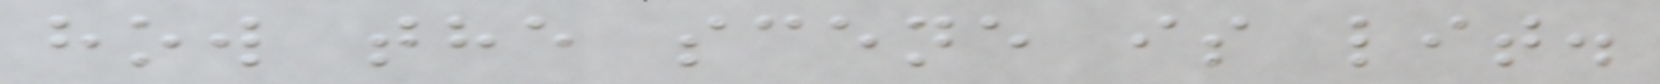how the scene is lit.
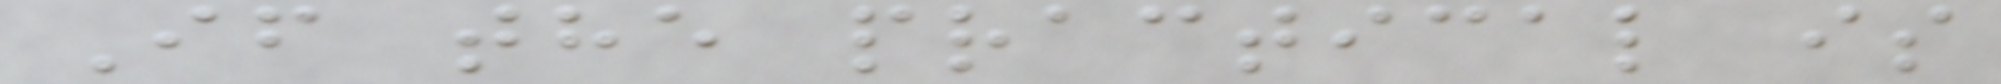If the practical is
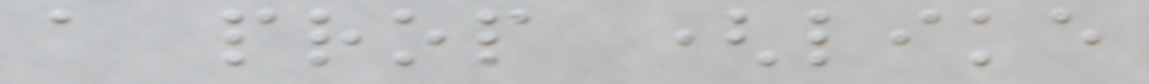a prop (like
